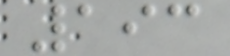193
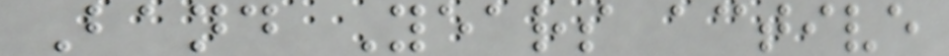Band Years active
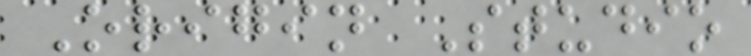Origin Studio
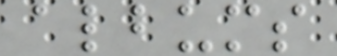albums
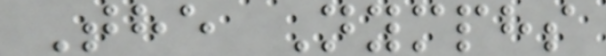The Nymphs
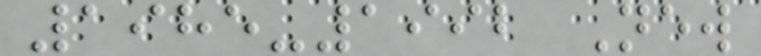1985-1992 New
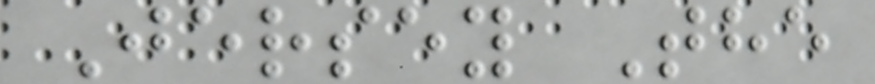Jersey The
